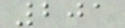201
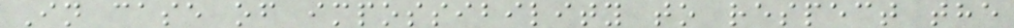In case of impossibility to respect the
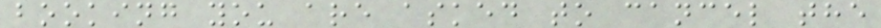booking you are asked to cancel the
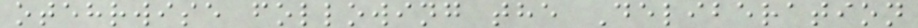otehrwise following the Deliberation
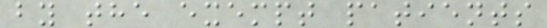by the exempt patients
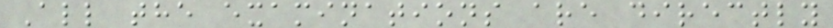All the examinations are directly
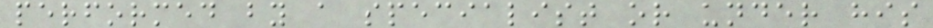performed by a specialist or under his
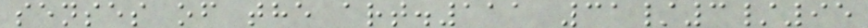senses of the art.111 31/3/95
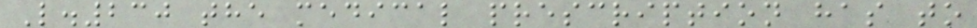L.230 the medical prescription has to
